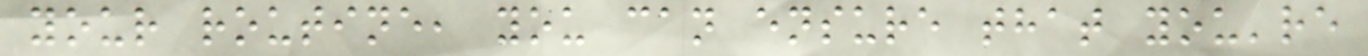your routine, you can ensure that you're
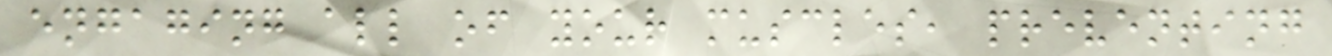engaging all of your muscles, preventing
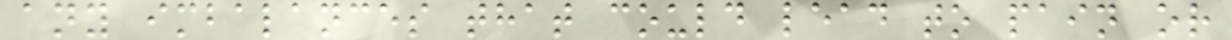any imbalances that could lead to pain or
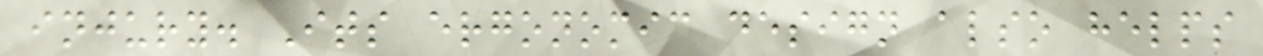injury. Its ergonomic design also helps
